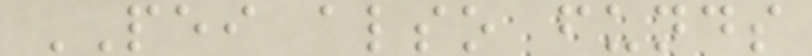PEI also funds
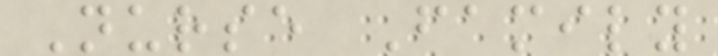Nurse Family
